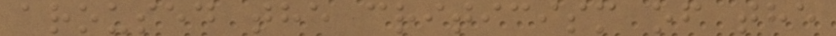aroused the criticism of the
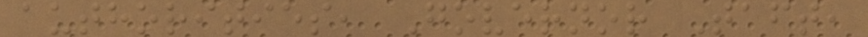authorities, Governor Taft,
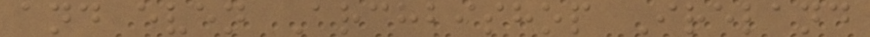and even Archbishop Ireland
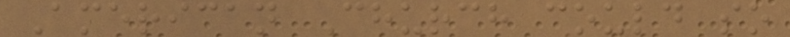American Church could so
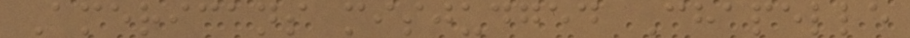Americans misjudged Chapelle
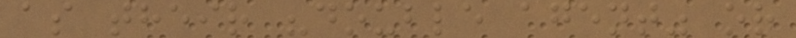as their "double agent" or
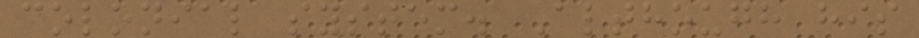colonial system. Although his
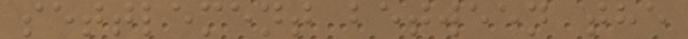settlement between the
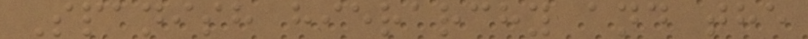Spanish hierarchy and the
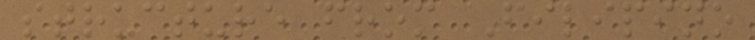structure from Filipino
